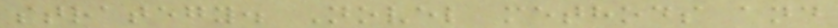strategy. Novel methods and
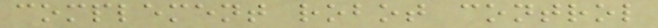complement robot control
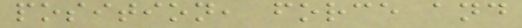position, force and
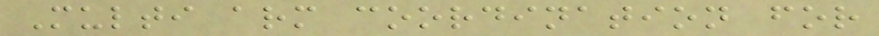Multi arm coordination for
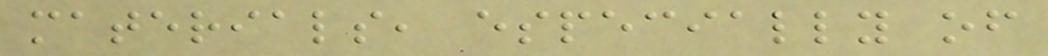materials, especially of
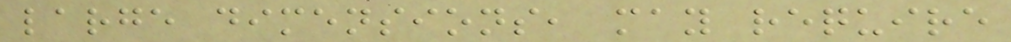large dimensions, may require
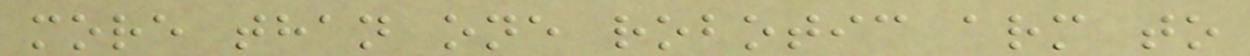more than one robotic arm to
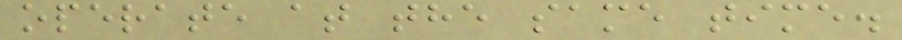operate at the same time.
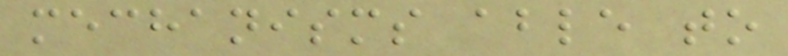mechanisms able to
